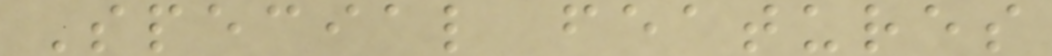Special features
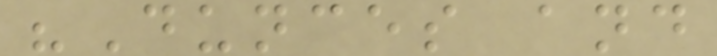"Dunces and
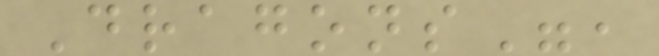Dragons",
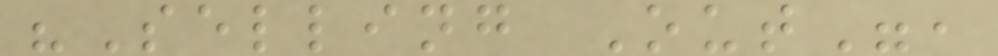"Selling Out",
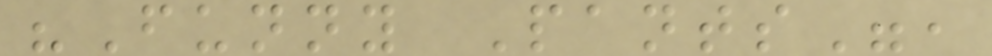"Funny Pants",
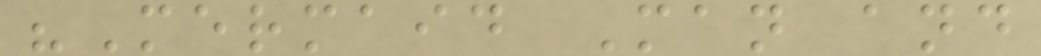"Mermaid Man and
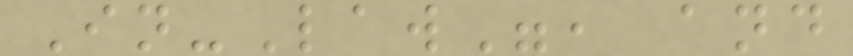In-Law", and
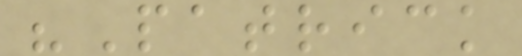"Patrick
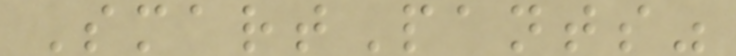SmartPants"
